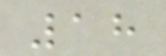18
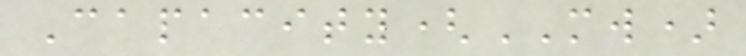Capacity(MW)
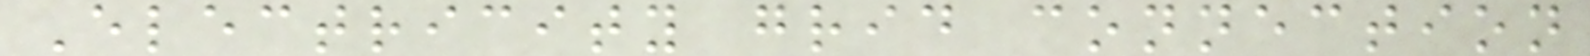Electricity grid connection
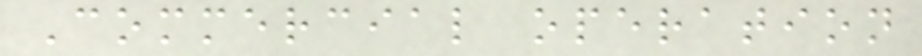Commercial operation
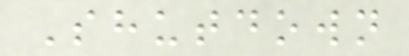Shutdown
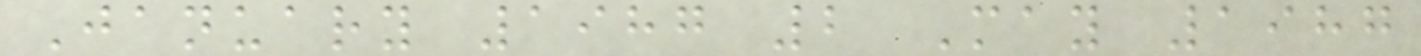January 1987 2 May 1987
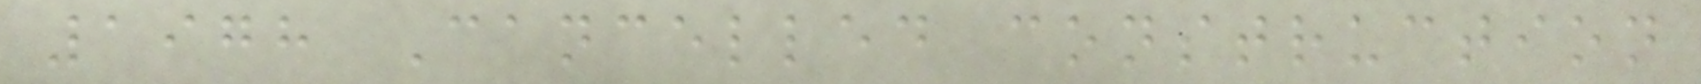1978 Cancelled construction
